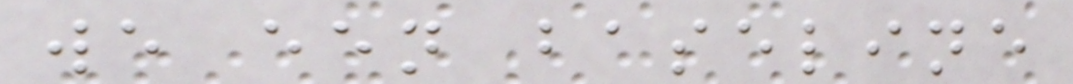we een baseline
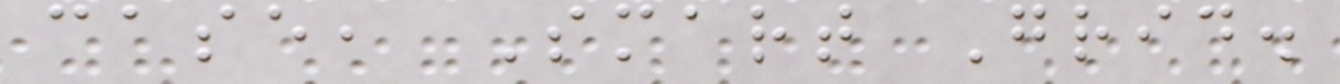case, Smart Grid.
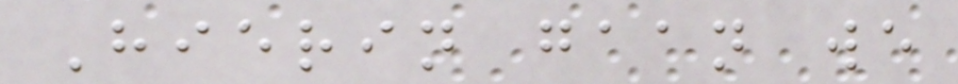Hierin gaan we
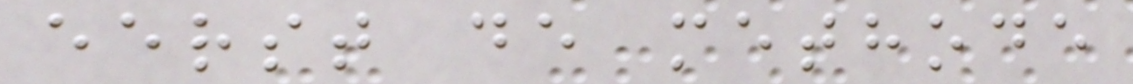eerst de methode
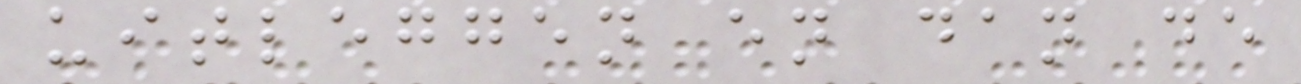uitleggen en dan de
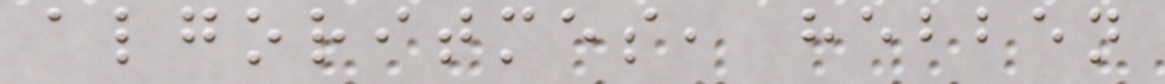algoritmes, hebben
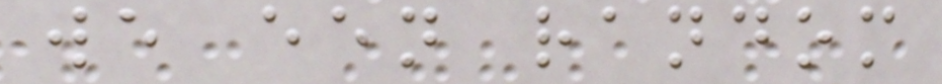we een random
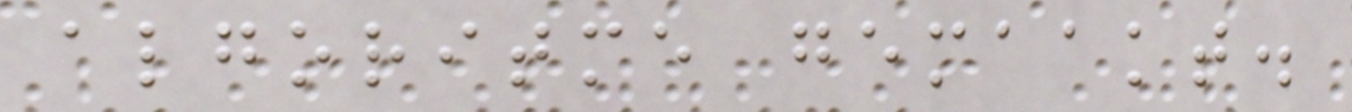algoritme gemaakt.
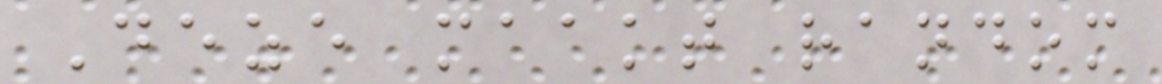Deze maakt random
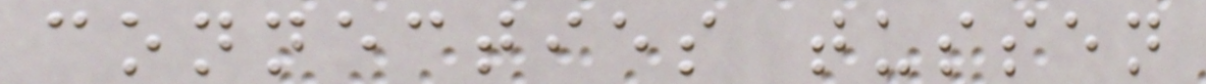connecties tussen
